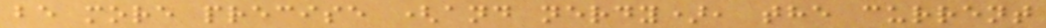be more precise (and nerdy), the current
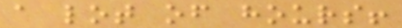a lot of hours!
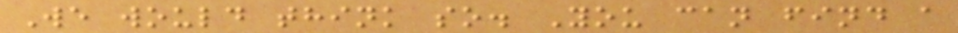We would think so. You can find a
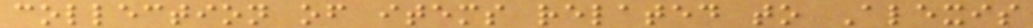collection of items related to Alexis
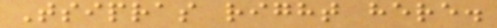Tsipras right here.
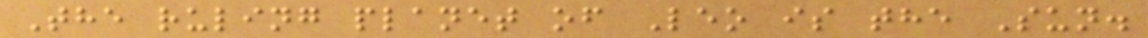The ruling planet of Leo is the Sun.
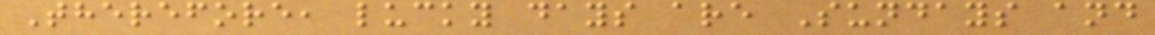Therefore, lucky days are Sundays and
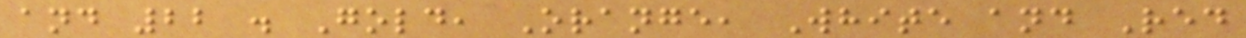and 22 . Gold, Orange, White and Red
